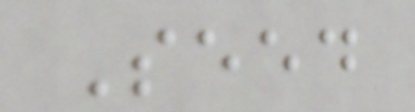Seed
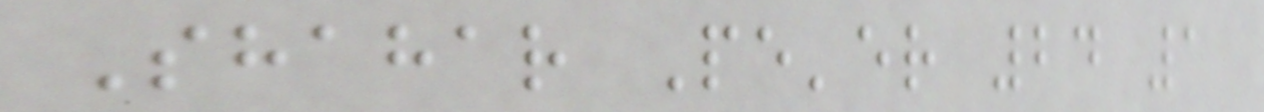Shahar Pe'er 24 1
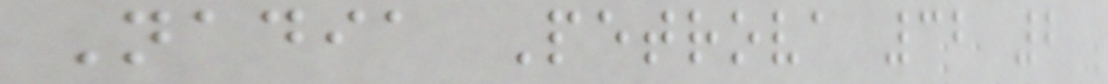Nadia Petrova 32 2
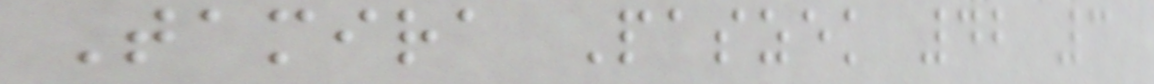Tamira Paszek 42 3
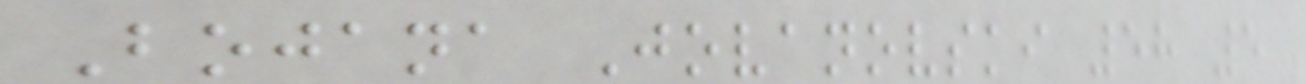Bojana Jovanovski 58 5
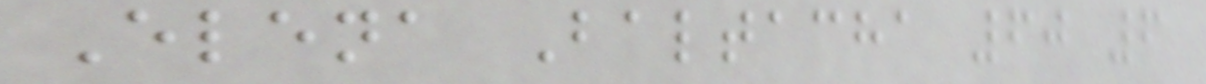Elena Baltacha 60 6
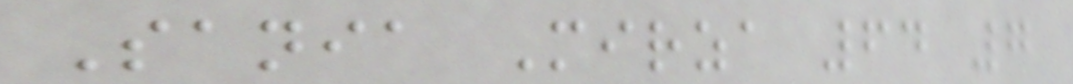Sania Mirza 64 7
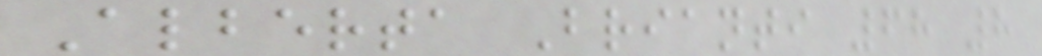Alberta Brianti 68 8
